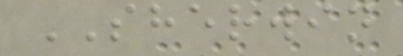SHERWIN
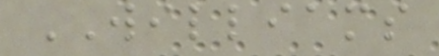WILLIAMS
